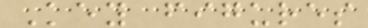Key figures
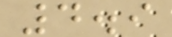4.9
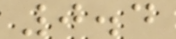0.4
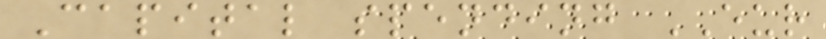Capital spending EUR
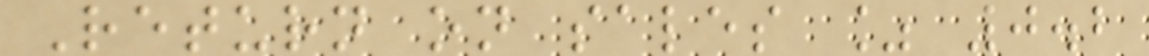Return on sales % 0.2
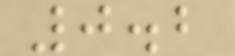0.2
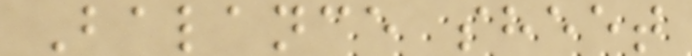Balance sheet
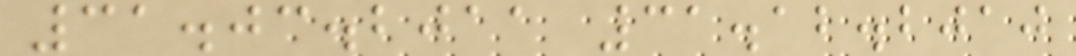31.03.2011 31.12.2010
